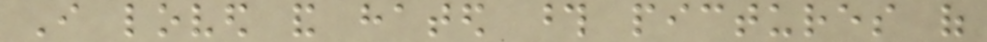I loved and hated those pictures of
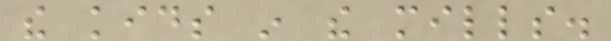the kids in the mills.
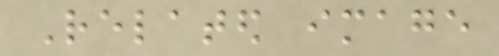Related image
